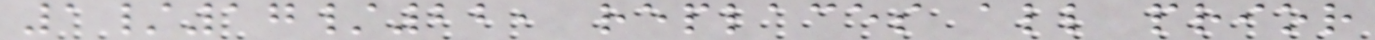1/17/22, replaces all prior
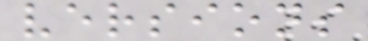versions
